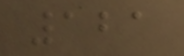121
